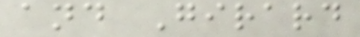and Girard
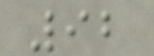92
